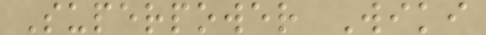Superpower Wiki
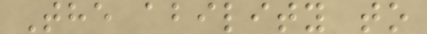The ability to
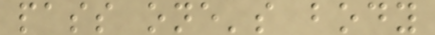pass one's body
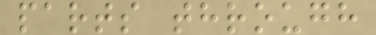parts through
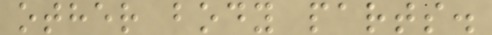other body parts.
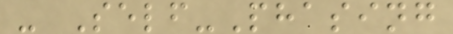- Self-Phasing
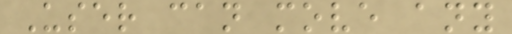User can move any
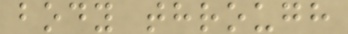body through
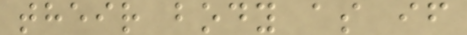their body as if
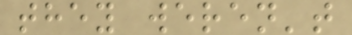they weren't
